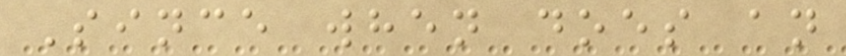Since when does an
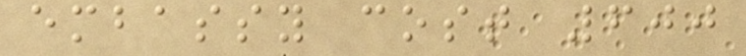embassy cost 600
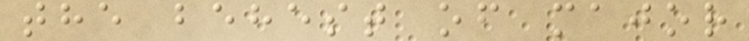the behest of major
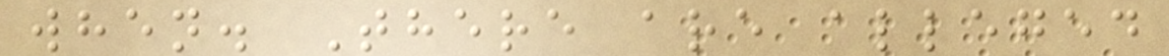when. There are alleged
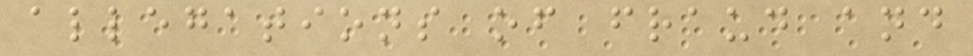allegations of fraud and
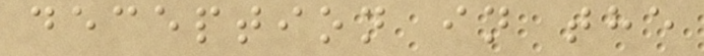deception in the
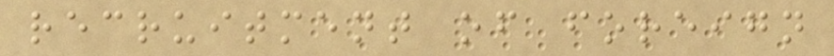recruitment of foreign
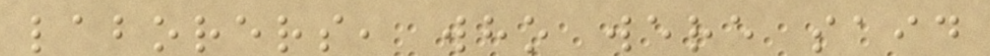laborers, who were said
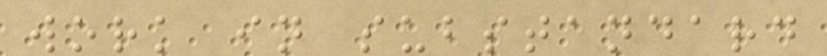work in substandard
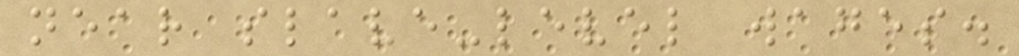near slave-level wages.
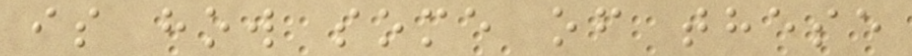is how some of these
